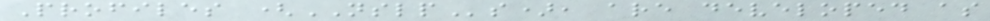Profiles (NSLPs), are developed as
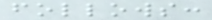follows:
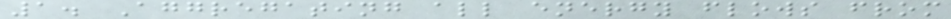1. Aggregating all energy flows from
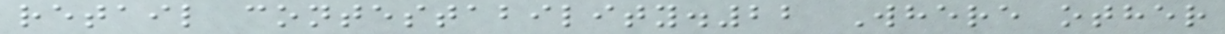retail contestability.22 Where other
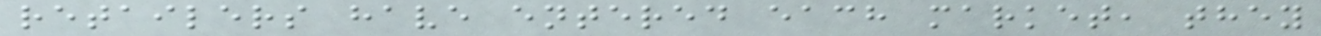retailers have entered each market, they
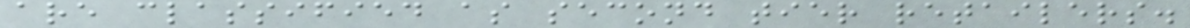are classified as second tier retailers.
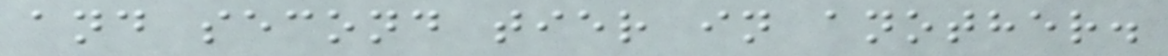and second tier in another.
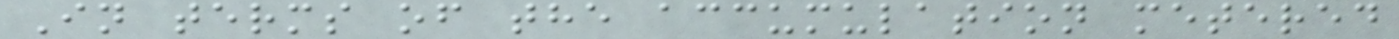In terms of the accumulation metered
